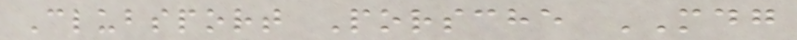Clubsport Porsche MDG
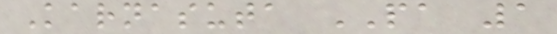Karnasuta PA 1
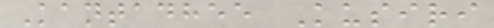Kantadhee Kusiri
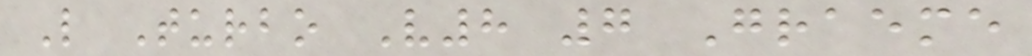L Turbo V8 7 Graeme
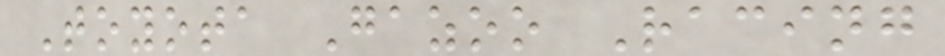Toyota Gazoo Racing
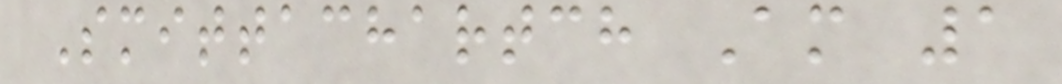Smittachartch Am 1
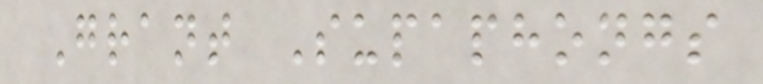Grant Supaphongs
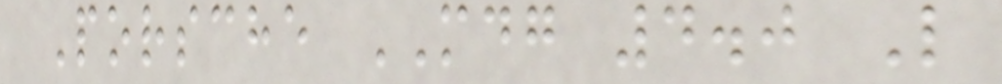Porsche MDG 4.0 L
